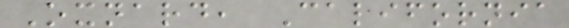Oxnard, California
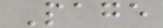Page
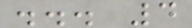... 4
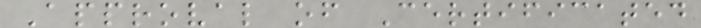Approval of Certificated
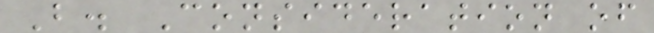B. Consideration of
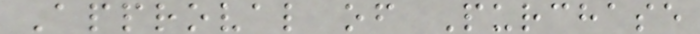Approval of Purchase
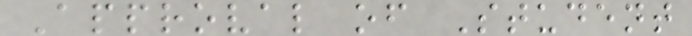Approval of Student
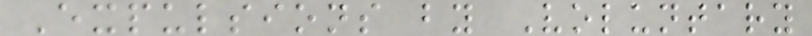Expulsions by Voluntary
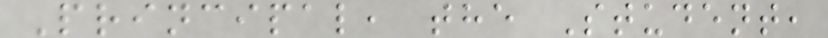Principal, the Student,
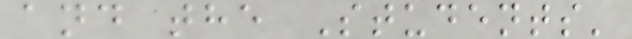and the Students'
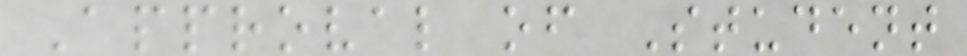Approval of Student
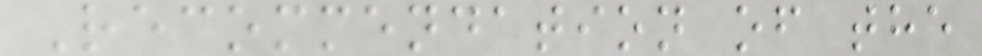Recommendation of the
